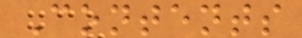Contents
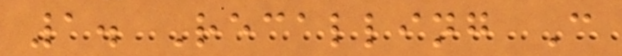1. Recalling C
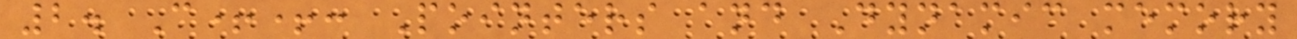2. C++: Pointers and Dynamic memory
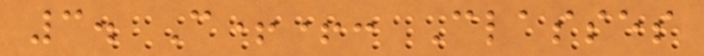3. C++: Classes
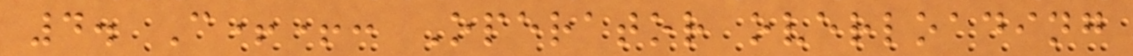4. C++: Operator overloading
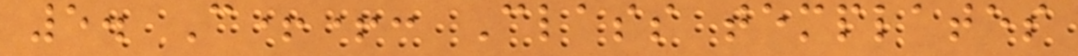5. C++: Class templates
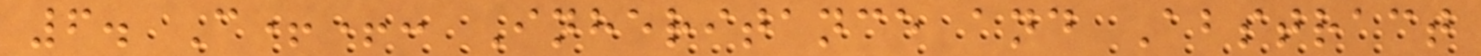6. C++: Inheritance and Abstract
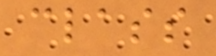class
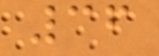36
